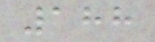188
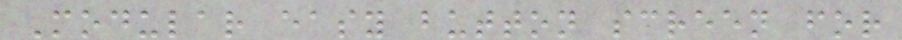Modular easy button screen for
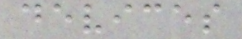devices
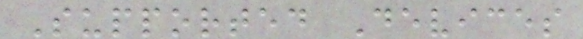Supported Devices
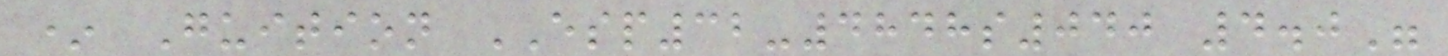* Guition ESP32-4848s040 4.0"
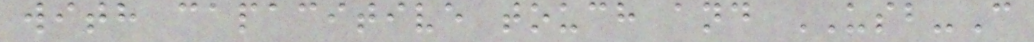with capacitive touch and USB-C
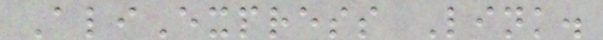AliExpress Link.
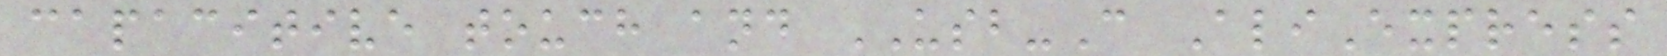capacitive touch and USB-C AliExpress
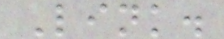Link.
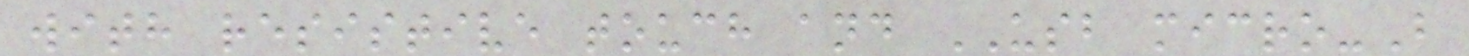with resistive touch and USB micro-B
